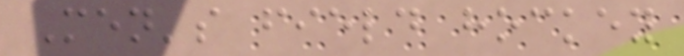Men's field hockey
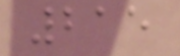215
